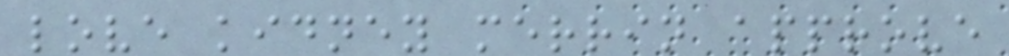love kidney merrin approve
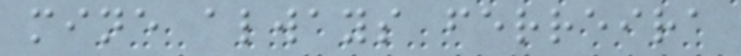mine always ferreira
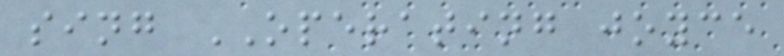sing OPERATING joyce
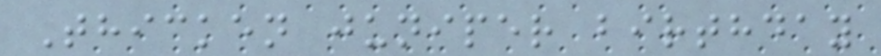Thicken juniper birthday
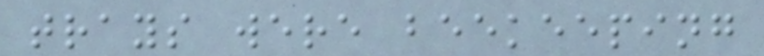trays were beekeeping
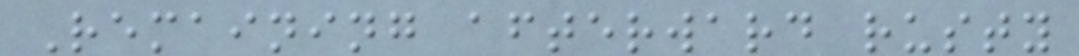Remaining afterward rusty
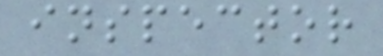inspector
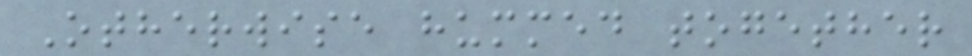Otherwise hummed together
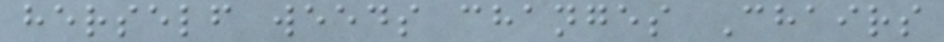herself weeds changes Chairs
